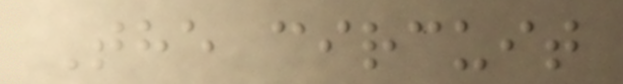The circuit
